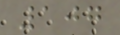107
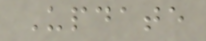Update
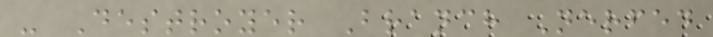- Destroyer Branch Nerfed
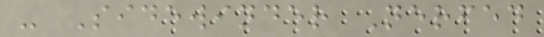- Sidewinder Nerfed
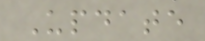Update
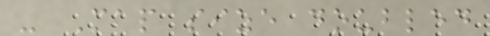- Map size doubled
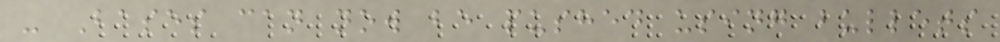- Bases can now be pushed using bullets
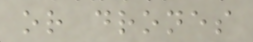or drones
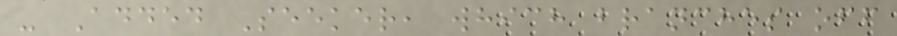- Added Seeker, which branches off
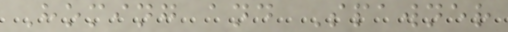Homing and Spawner
